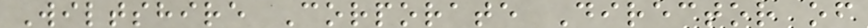Wiltshire Corporate Director of
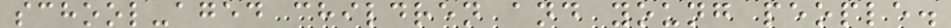school-aged children and young people.
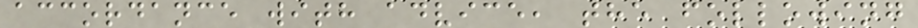accordance with advice, the following
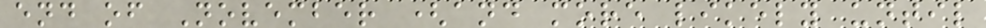end of November (and more likely until
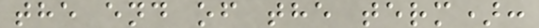the end of the term):
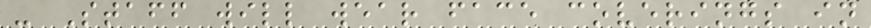- Staff will wear face coverings in
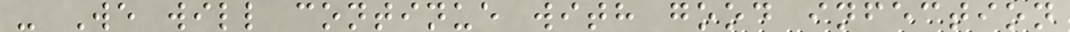- We will continue with good infection
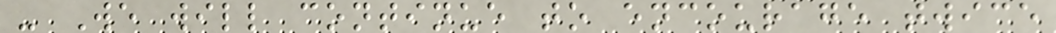- We will continue to encourage twice
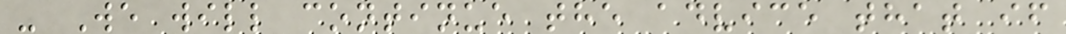- We will continue the advice that if
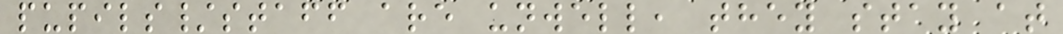pupils/staff are unwell, they stay at
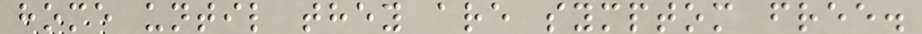home until they are symptom free.
